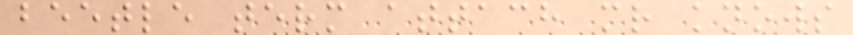beetle term attach mr knows
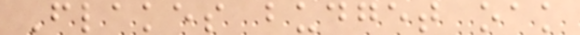Flakes budget oak
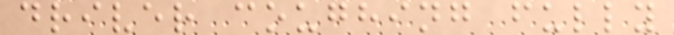driver coughing fully
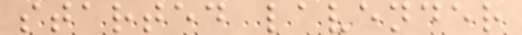started lavender
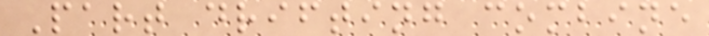Part drifting combine
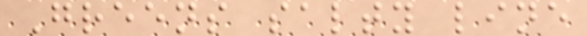Greens salty line
